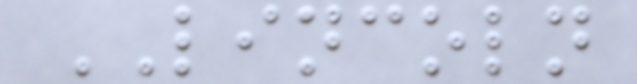LINCOLN
